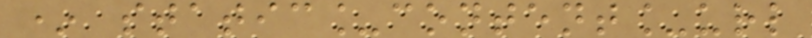* static_content_url
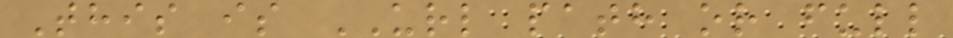This is URL path or full
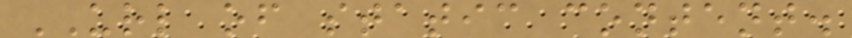URL of static content.
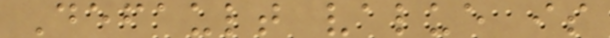Default value is
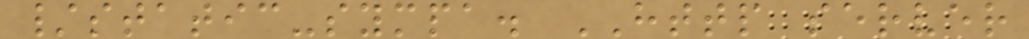/static-sympa. HTTP server
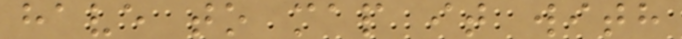have to map it with
